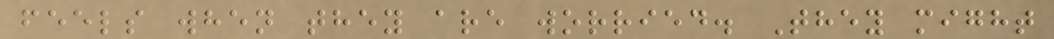feels when they are worried. They might
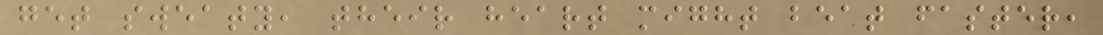get sweaty, their heart might beat faster,
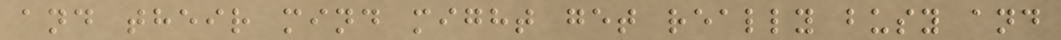and their mind might get really busy and
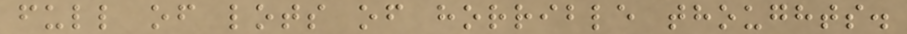full of lots of horrible thoughts.
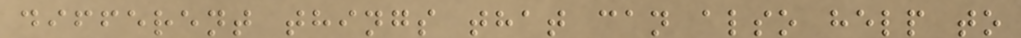different things that can also help to
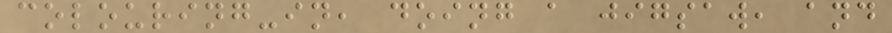colouring-in, doing a jigsaw, and
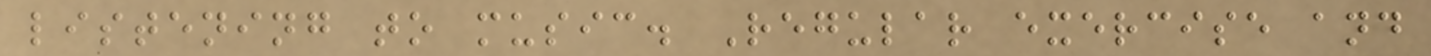listening to music. Regular exercise and
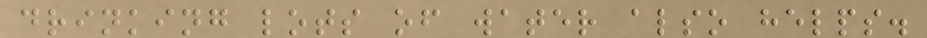drinking lots of water also helps.
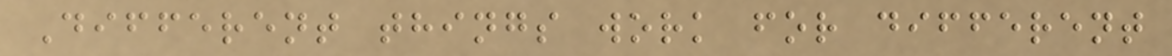Different things work for different
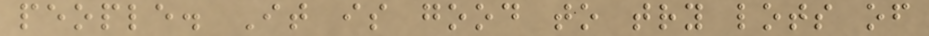people. It is good to try lots of
